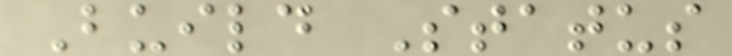Build Status
